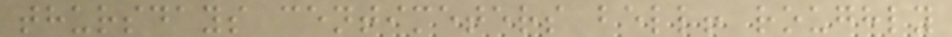thursdays centimeters bell! roughly
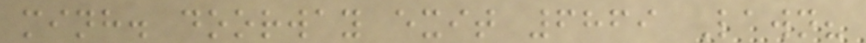minh. doorway exit 6869 Lawn?
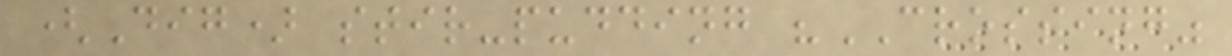(Dig) stir-pudding "CROSSING"
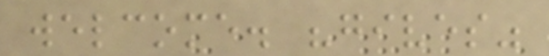welcome. "gives"
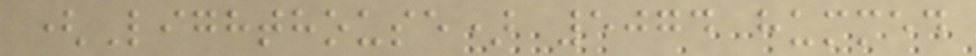(Lighthouse) 5074 hummed
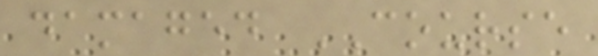damaged COURSE
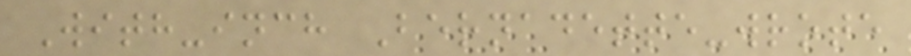With-inch Bernadette-wrote
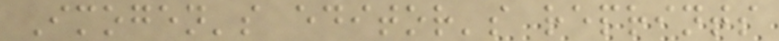Imogen's editor's reprints
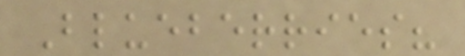Blueberries?
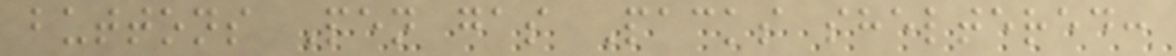buttons Pen gas Packs sheltered:
